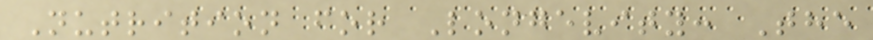Nutrition for Longevity: The
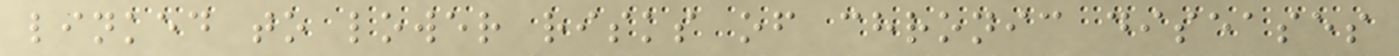linked to lower risks of chronic diseases
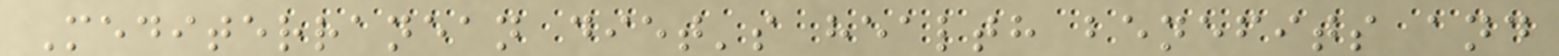Mediterranean diet's health benefits and
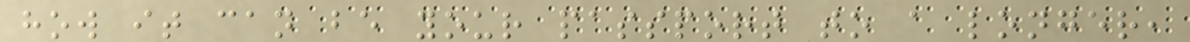how it can be your passport to a longer,
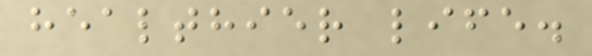healthier life.
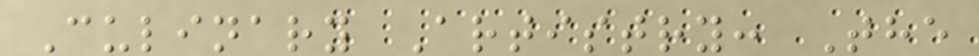Culinary Artistry: The
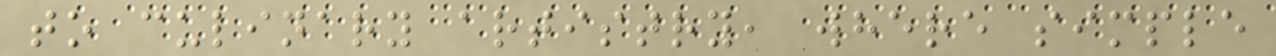to culinary artistry, where simple
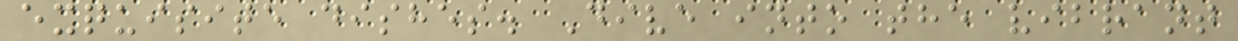exquisite dishes. Dive into the vibrant
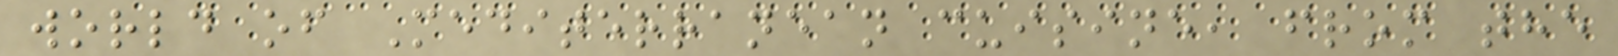world of Mediterranean cuisine, from the
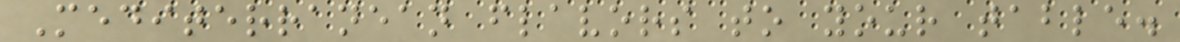Mediterranean flavors to your table.
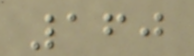160
